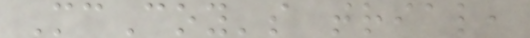McCoy's trial,
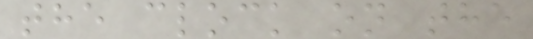the clock on the
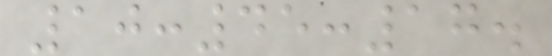10:45:17.
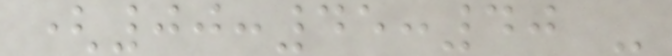(00:45:40 -
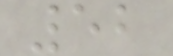52
